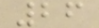26
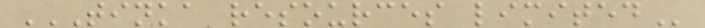TINKA RESOURCES LIMITED
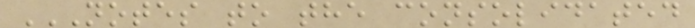NOTES TO THE CONSOLIDATED
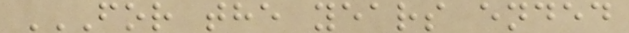FOR THE YEARS ENDED
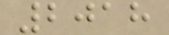2018
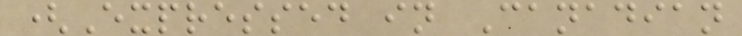(Expressed in Canadian
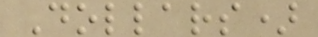Dollars)
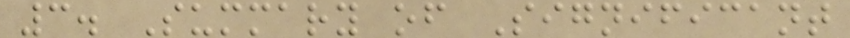3. Summary of Significant
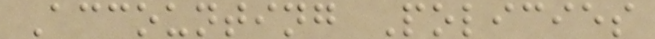Accounting Policies
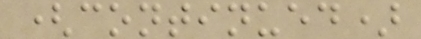(continued)
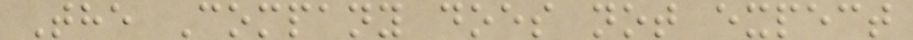The Company does not expect
